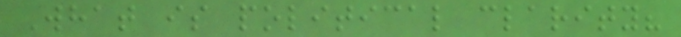What is political clarity?
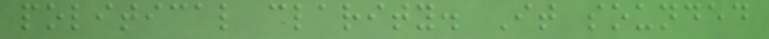political clarity. It sounded
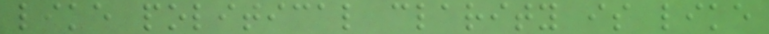like political clarity is like
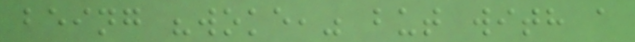being "woke," but with a
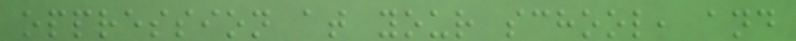oppression at your school, and
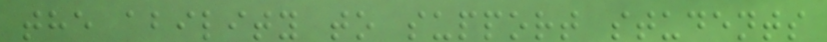the ability to support students
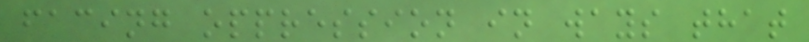facing oppression in ways that
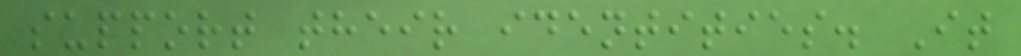support their identities. It
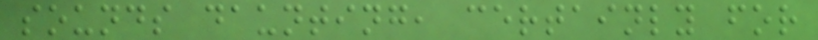sounds daunting, certainly for
